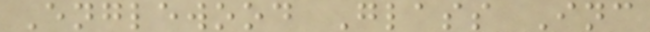Englewood Glass Inc
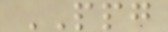PPG
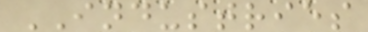INDUSTRIES
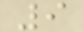9
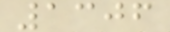1306
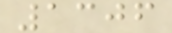1306
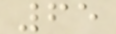65
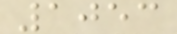1053
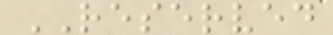RESERVED
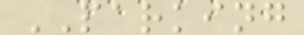PARKING
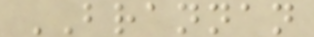BRANNAN
